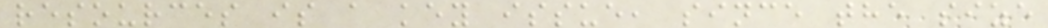resources is a key issue, since the size
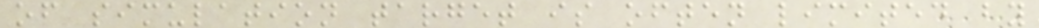of simulation target is often limited by
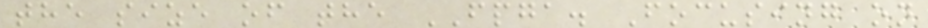the size of the FPGA. Focusing on
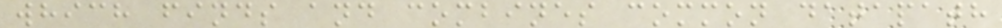which finds and combines common datapath
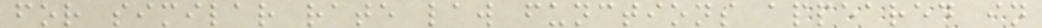for similar rate law functions appeared in
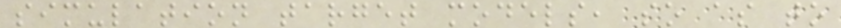simulation target models, so as to
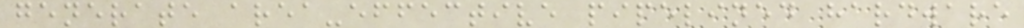generate area-effective pipelined hardware
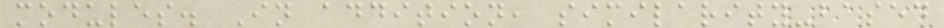modules. In addition, similarity-based
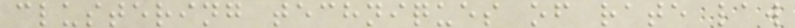clustering techniques of rate law
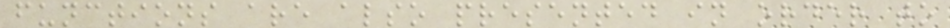functions are also presented in order to
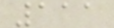111
